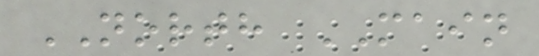NORTH MAIN
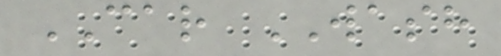CAR WASH
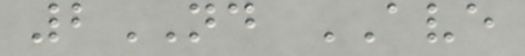2ND AVE
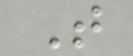T
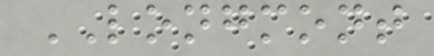LONGMONT
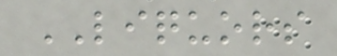LIQUORS
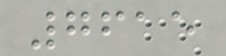7615
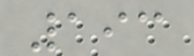193
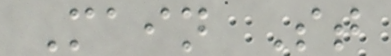Main St
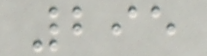295
